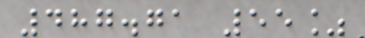487.71 55%
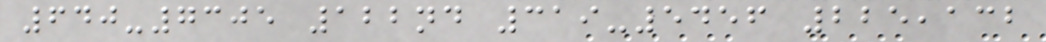640-7305 122nd 319-5456 225,132
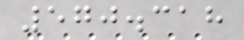570.318
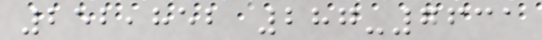252,852 287-7631
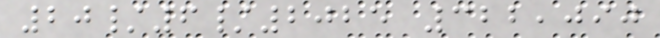20/6/2025 322,090
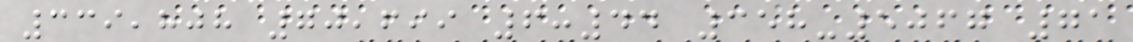339,808 70,699 6:44 358-5067 71
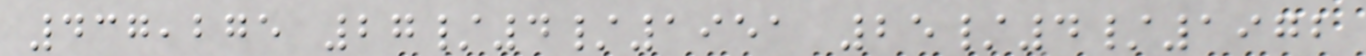437,275 27/4/1951 25/4/1972
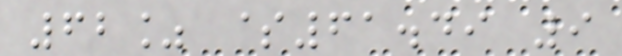62% $61.49 9
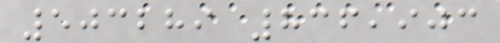503289 836,903
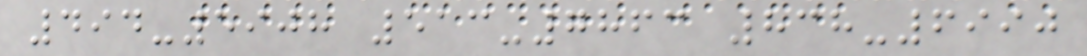494-5908 513-7863 838-6990
